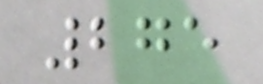275
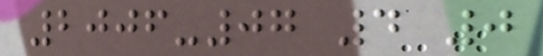2006-07 4 0
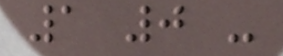1 0 -
